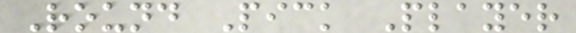Round Pick Player
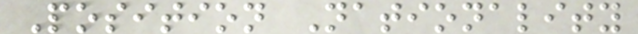Position Nationality
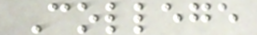College
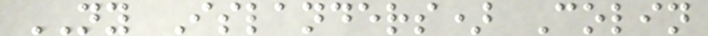NY Islanders) Colin
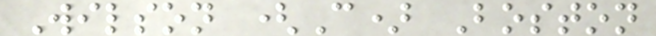Wilson (C) Boston
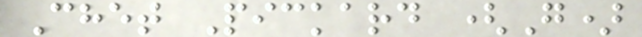Chet Pickard (G)
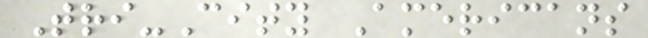Tri-City Americans
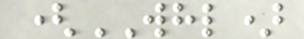(WHL)
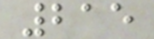215
